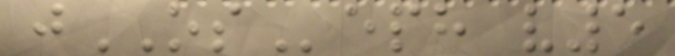jOSeph v5
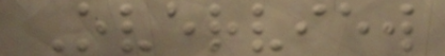Overview
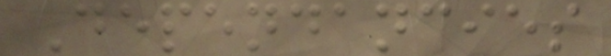Dependancies
